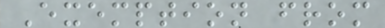Exemption from
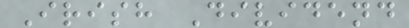Irish Dividend
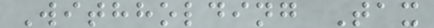Withholding Tax
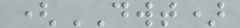(DWT)
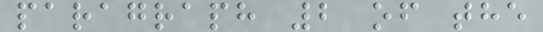paragraph 2 of the
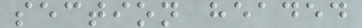section headed
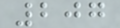207
